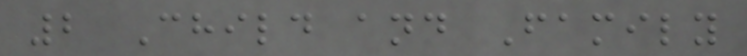2 Child and Family
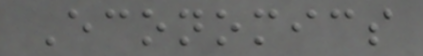Economics
